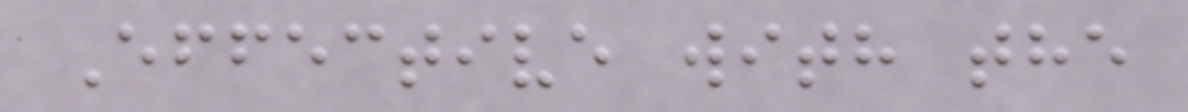Effective with the
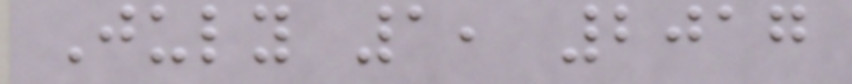July 1, 2017
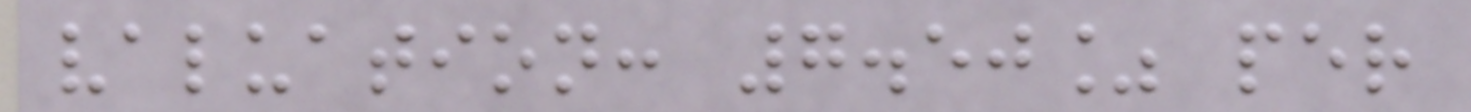valuation: 7.50% per
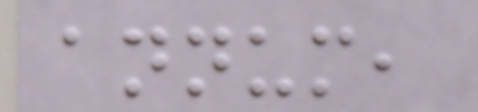annum,
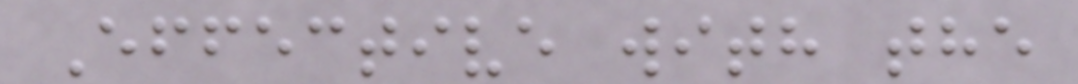Effective with the
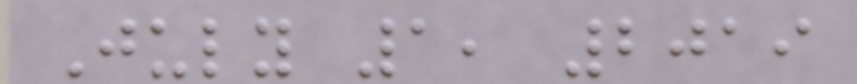July 1, 2019
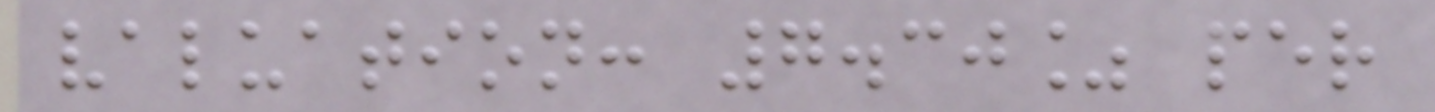valuation: 7.30% per
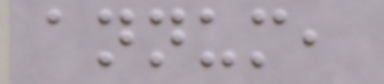annum,
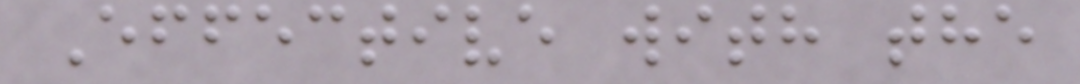Effective with the
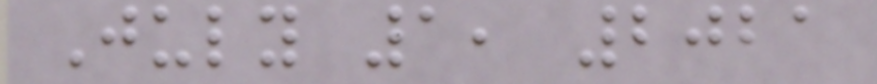July 1, 2021
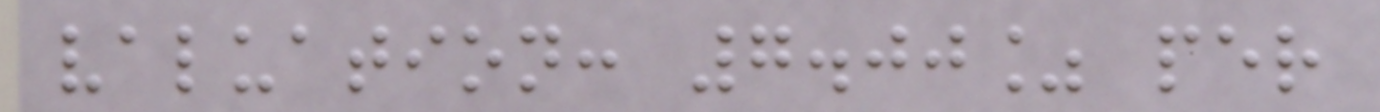valuation: 7.00% per
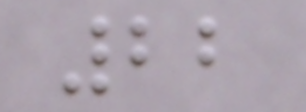22
